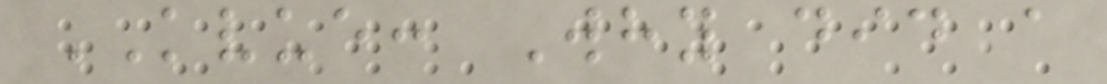KVUE: Why did a
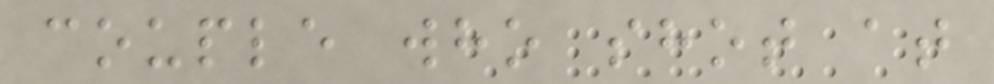couple who shot at
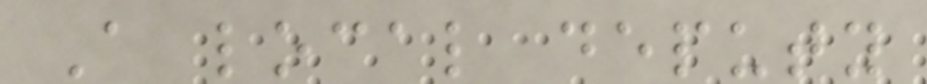A local deputy
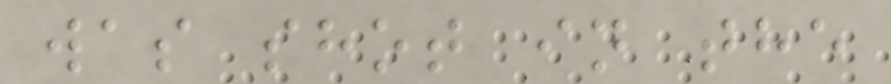was shot in the
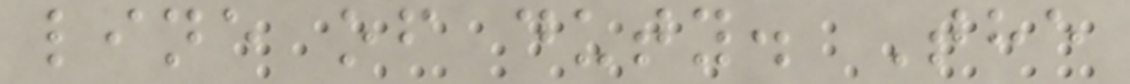line of duty. The
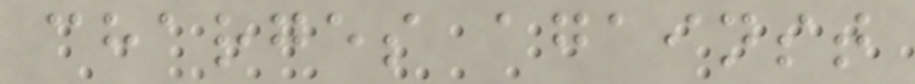charges against
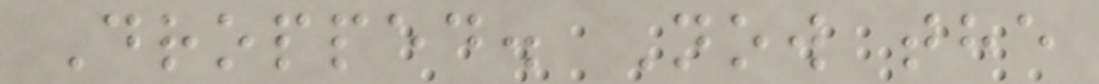Dropped. Now the
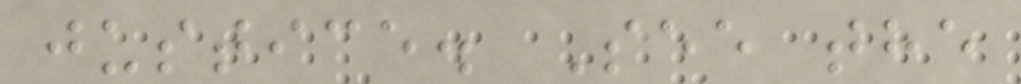justice. See the
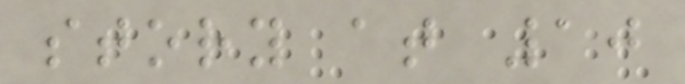story at 10
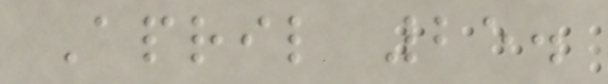April 25.
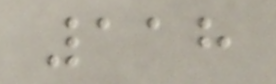118
